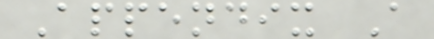Appendix A
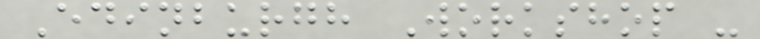Edinburgh Workshop -
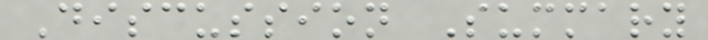Discussion Summary
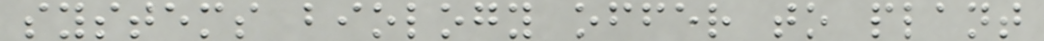systems biology offer to plant
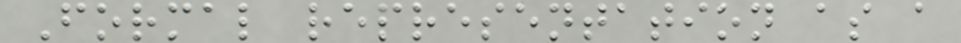Formal representation as a
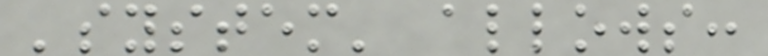'system' allows:
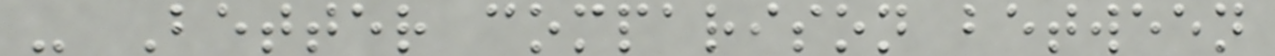- Better comparison between
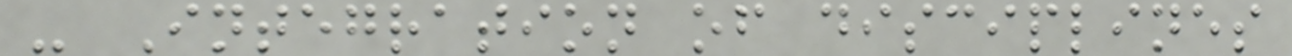- Integration of disciplines
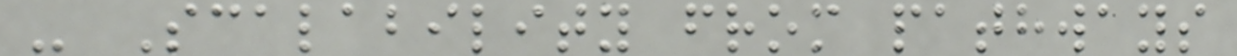- Scalability from pathways
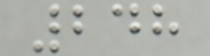248
